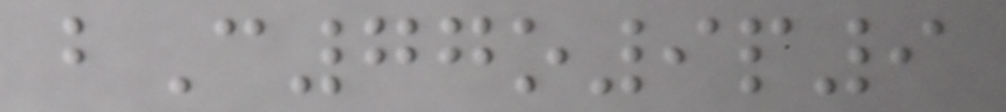bC77o9p9
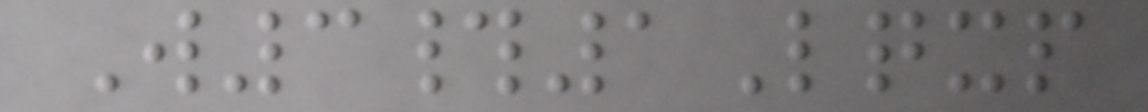W3#1Lqxp
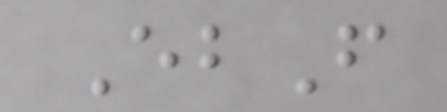EbF
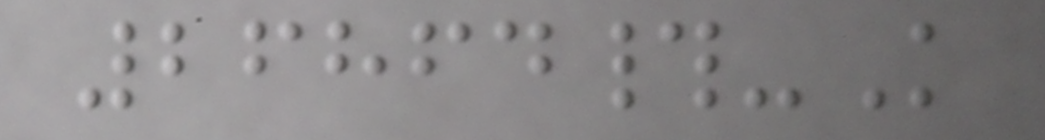26864#-K
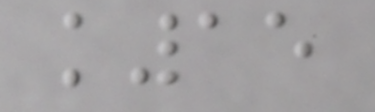k15
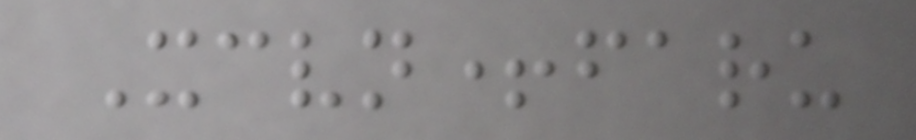Xcvn+faru
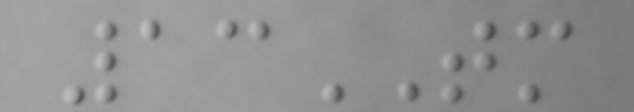13TM
